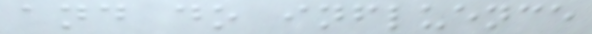and do influence
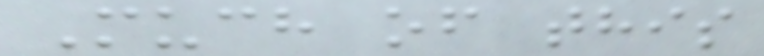Much of this
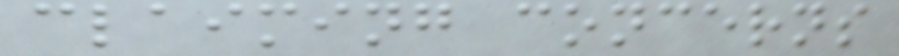claiming concerns
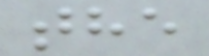the
